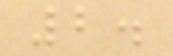2.
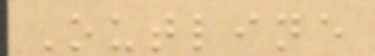Outline
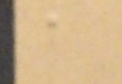a
